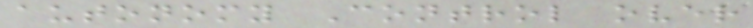autonomy Control over
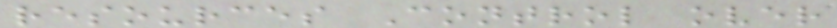resources Control over
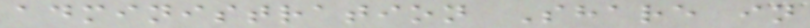administration Share in
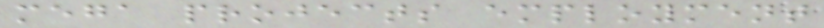mega projects employment
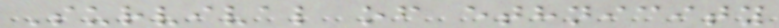Survival of ethnicity
